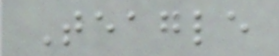Teagle
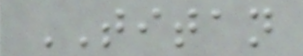TITAN
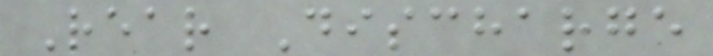Rear Discharge
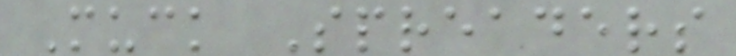Muck Spreaders
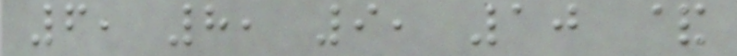6, 8, 9, 10 &
